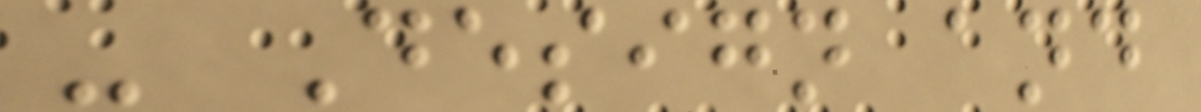- Design and
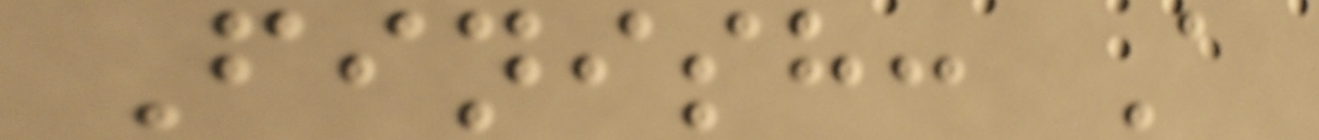Finish: A
